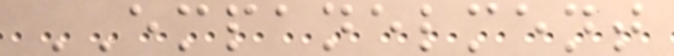EMPANELMENT
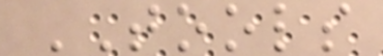TOOLS
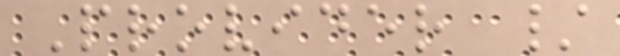Provider /
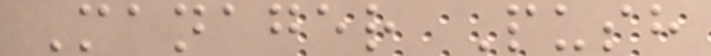Manager Push
